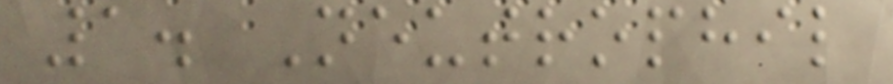1. Neutrophil
